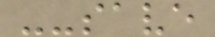--save
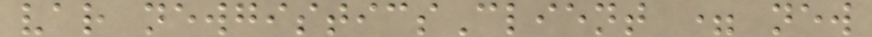var newgisticsClient = new
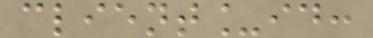client_id:
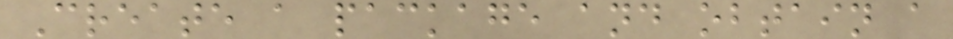Create a package and obtain a
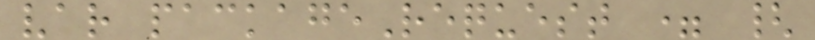var packageRequest = {
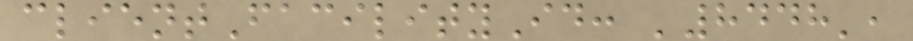clientFacilityId: '8448',
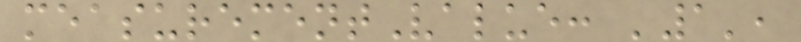measurementValue: '1',
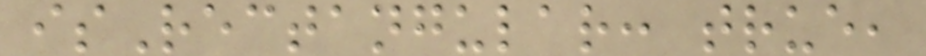isRectangular: true,
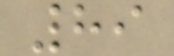89
